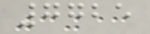7725
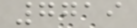7719
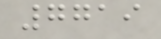7719
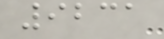9231
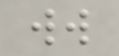ww
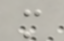m
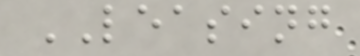LEASING
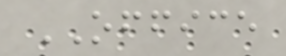OFFICE
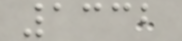1332
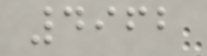4962
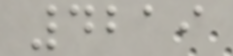4219
